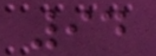94
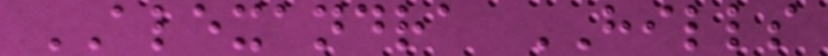ALEXANDRA HILLS
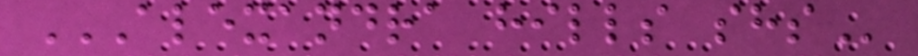ALEXANDRA HILLS SHS
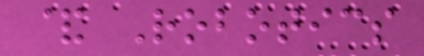& Robotics
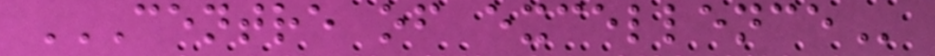CENTRE OF EXCELLENCE
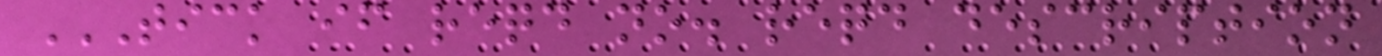TICK IF REQD NO. REQD DESCRIPTION
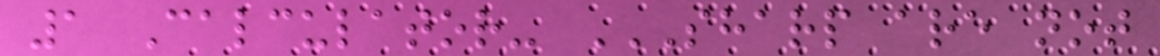1 Calculator- SHARP ARE NOT
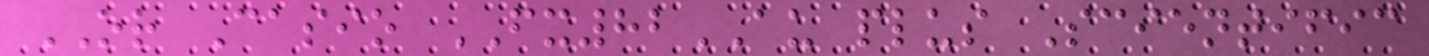OR Casio FX82AU plus Scientific
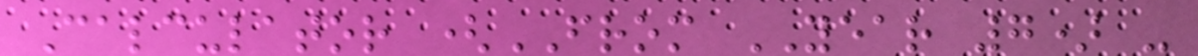Calculator (FROM YEAR 7) -
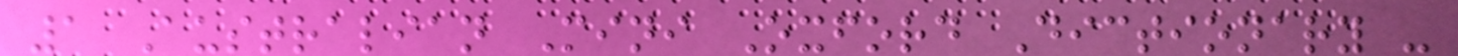1 Australian Mini Oxford Dictionary -
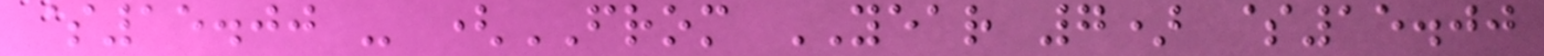$15.00 - (FROM YEAR 7) $15.00
